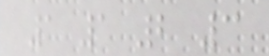1 1 2 3
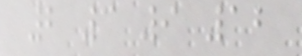2 3 9 12
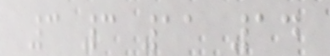3 3 11 14
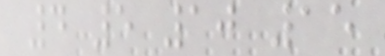4 5 10 15
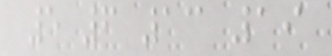5 6 13 19
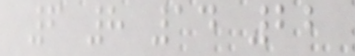6 8 14 22
